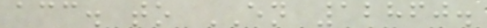acc. to EN 12860.
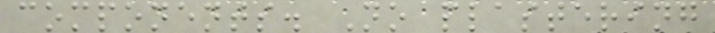components. No plastering
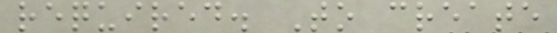required. To create
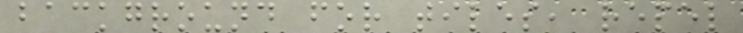background for tiles, repel
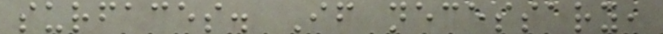surfaces. If necessary,
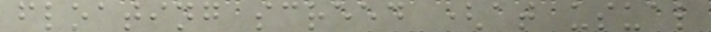floating screed (at usual
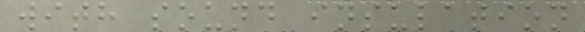with sound insulation
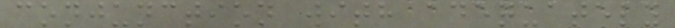conjunction with adequately
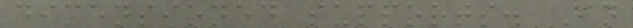dimensioned supports. In
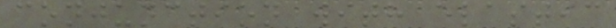conjunction with elastic
